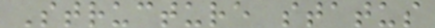Structure status
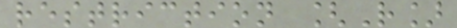restriction [R]
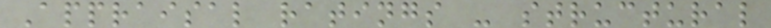Appraisal ratings - structural
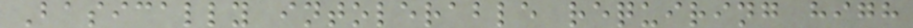Basically intolerable requiring high
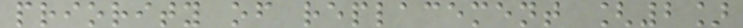priority of replacement [2]
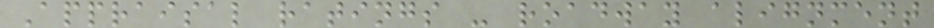Appraisal ratings - roadway alignment
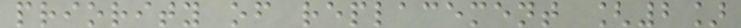priority of replacement [2]
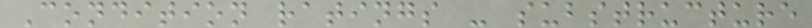Condition ratings - substructure
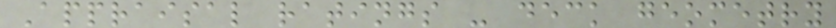Appraisal ratings - deck geometry
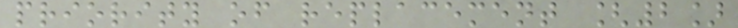priority of replacement [2]
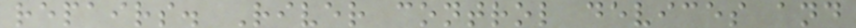repairs. River control devices and
